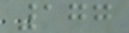177
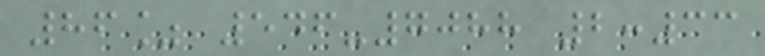86% 546-7088 2:33
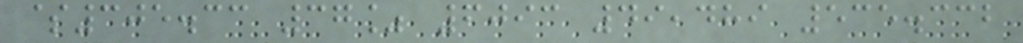$305.33 37% 6093 49,489 535.332
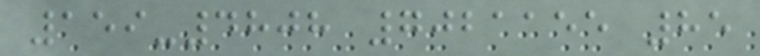159-4808 7021155 85
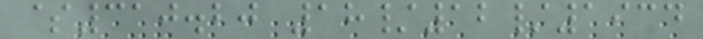$310.20 18/12/1934
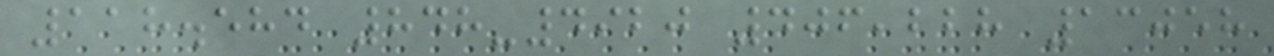118.584 848-4920 406,228 13058
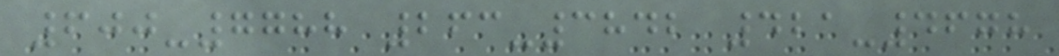600-7788 263-3842 421-4678
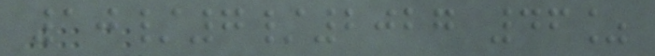10/7/2027 46%
